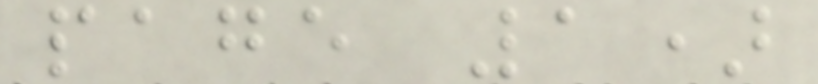page 1)
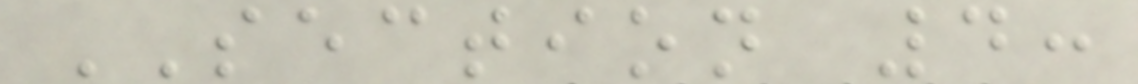SECTION 4:
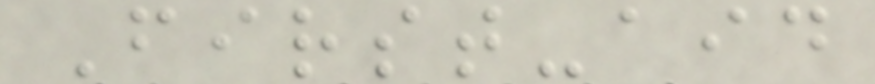First-aid
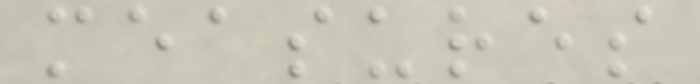measures
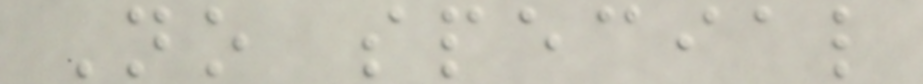No special
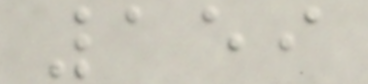159
